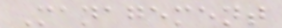Management
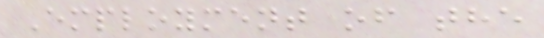Employment of the
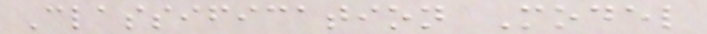Classification Model
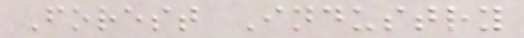Forest Industry
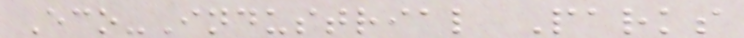Eco-Industrial Parks
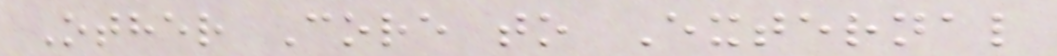Other Core to External
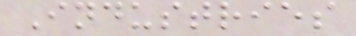Industries
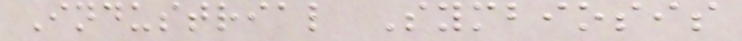Industrial Symbiosis
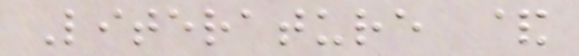Literature &
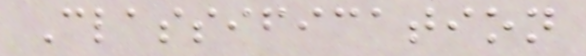Classification
